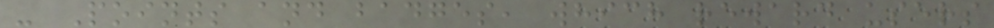- Points and badges, which reward users
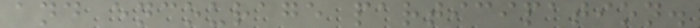and encourage participation.
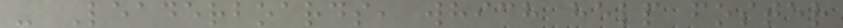- Leaderboards, which help foster
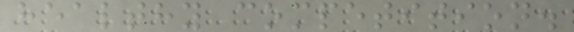healthy competition.
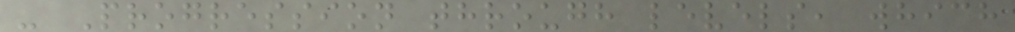- Progression through levels, which
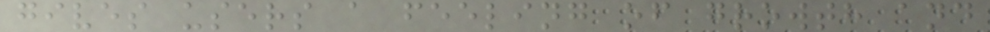gives users a feeling of growth and
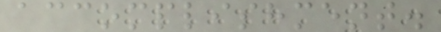accomplishment.
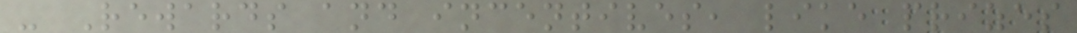- Rewards and incentives, like prizes
